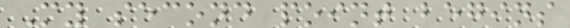My second point begins
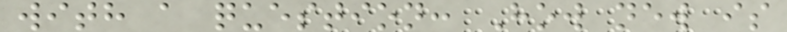with a question: How new is
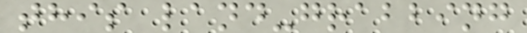this land-grabbing
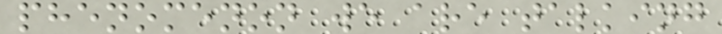phenomenon we are talking
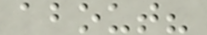about?
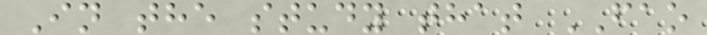In the study that FAO
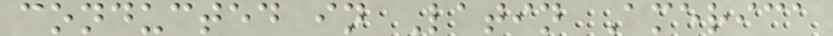conducted in Latin America
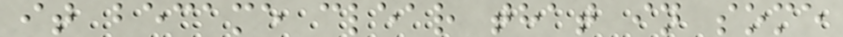it became clear that in some
